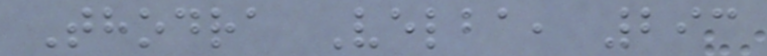Thodra Velba, 293
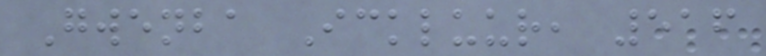Gwenba Ickluur, 516
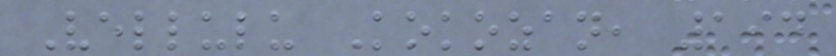Vellulu Kokozan, 194
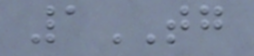1TG
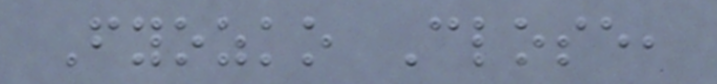Fyozko Close,
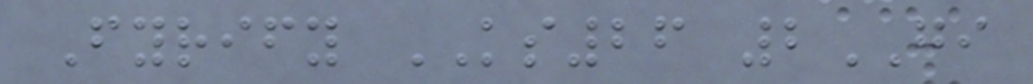Fyrify KS26 2GI
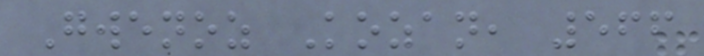Gwenoz Kozan, 566
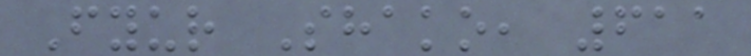Fyur Shako, 611
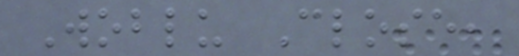Woblu Close,
